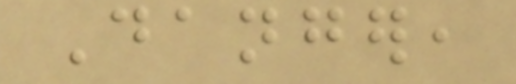Danger,
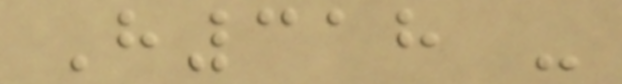H318 -
